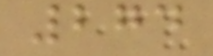274
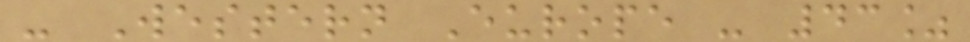- Western Europe - 43%
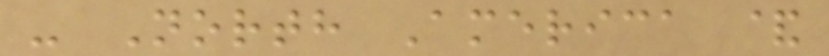- North America &
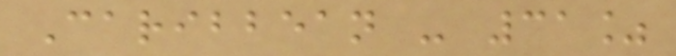Caribbean - 31%
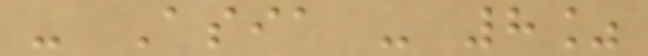- Asia - 8%
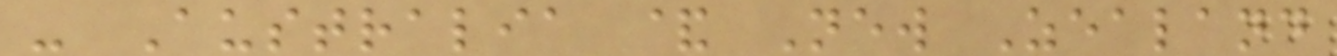- Australia & New Zealand
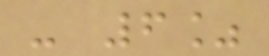- 6%
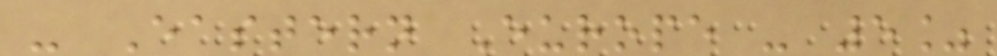- Eastern Europe - 5%
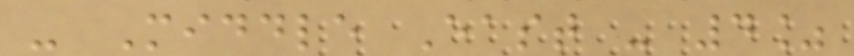- Middle East - 4%
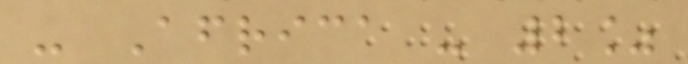- Africa - 2%
